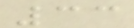33
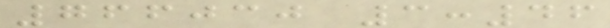766030 3:46
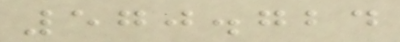570.724
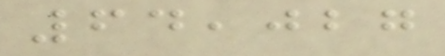64,027
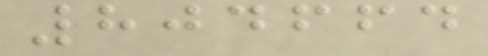804664
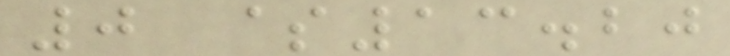0 $13.20
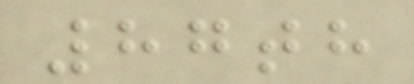87th
